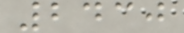2430
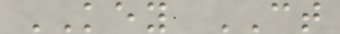KEY CT
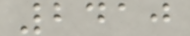2410
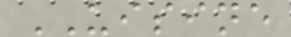UISINE
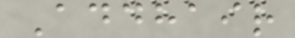Addhair
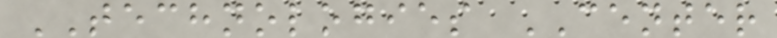TECHNOLOGIES CENTER
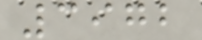3972
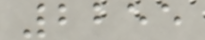2255
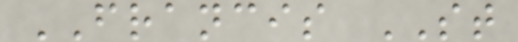FRANCIS ST
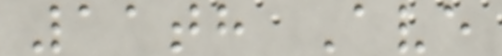11th Ave
